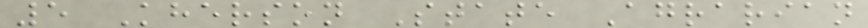5 Kherson State Agrarian
